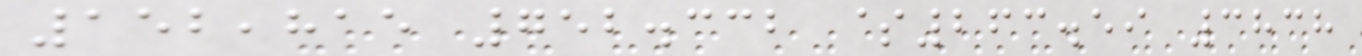152,815 752.332 $263.59 3838
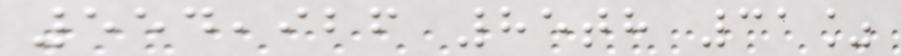554,926 85th 31%
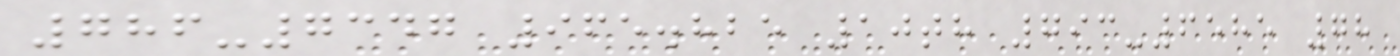786-7347 965.825 10th 793-6585 78
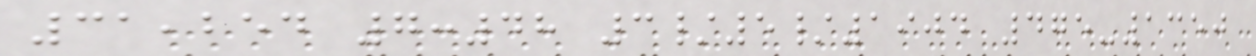31,254 7:48 3/5/1904 475-1350
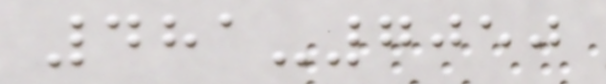481-7050
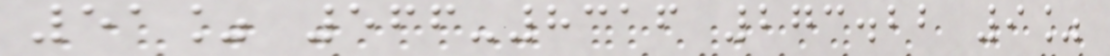51% 566-8316 273.22 9%
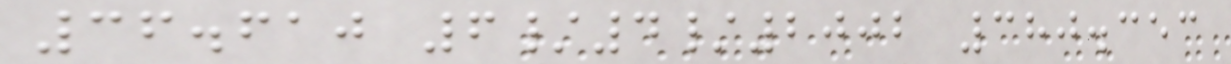36.610 6/4/2002 380.353
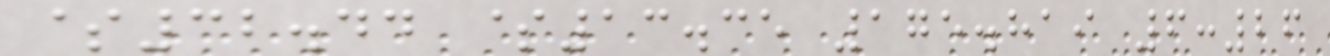$32.44 $13.35 175.819 6:26
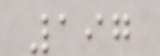197
